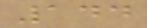144
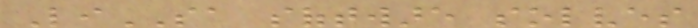LiSA software solves
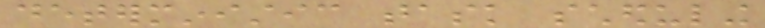deterministic task scheduling
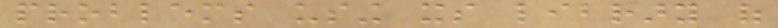problems using its library of
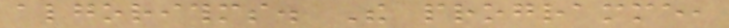algorithms. The programme,
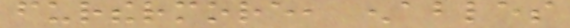furthermore, enables
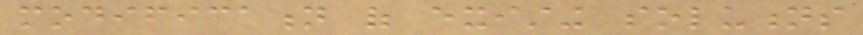modification of existing solutions
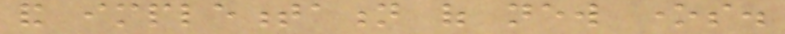and implementation of new ones.
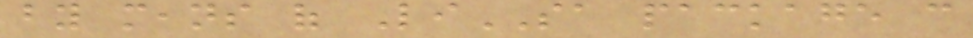by means of LiSA package can
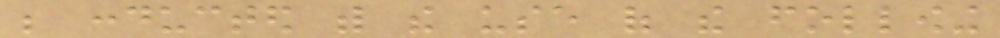be conducted with the use of the following
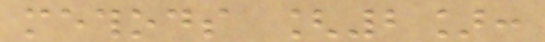methods [2]:
